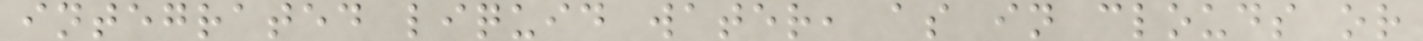integrated liquid water, as in clouds or
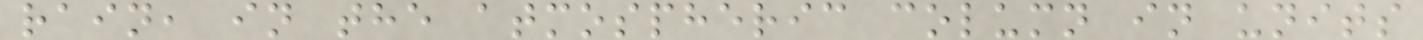rain, in the atmospheric column in units
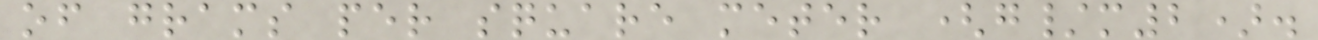of grams per square meter (g/m2).
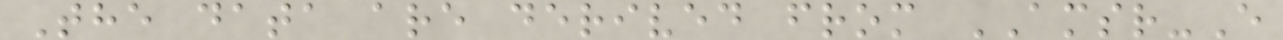The data are derived from AMSR-E
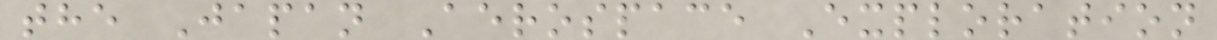the Japan Aerospace Exploration
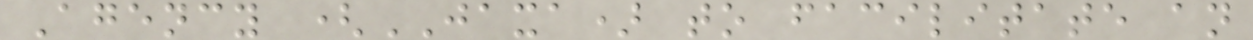Agency (JAXA) to facilitate an
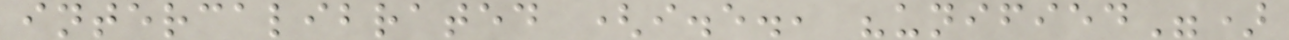intercalibrated (i.e., "unified")
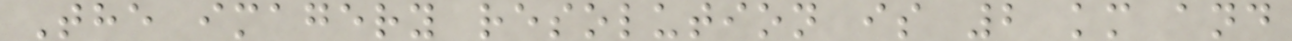The imagery resolution is 2 km and
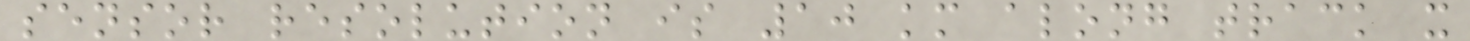sensor resolution is 10 km along track x
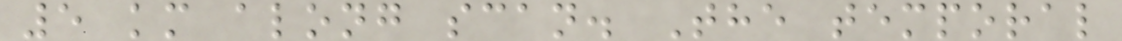5 km along scan. The temporal
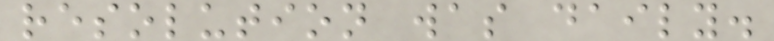resolution was daily.
